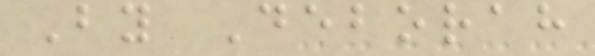By Deborah
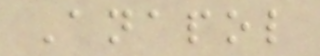Anapol
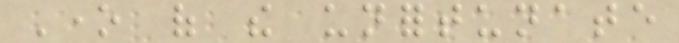One of the unfortunate
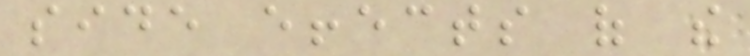side effects of the
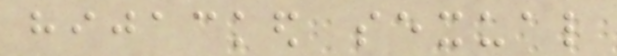hijacked sexual
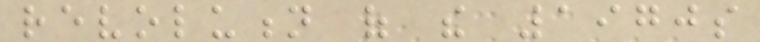revolution of the 1970s
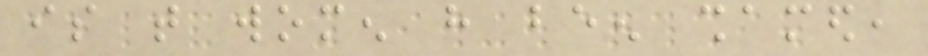is that women have been shamed,
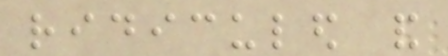ridiculed and
